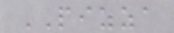PIZZA
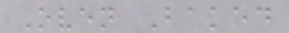Oven Baked
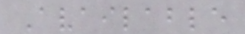Available
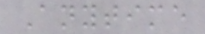Anytime
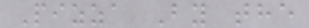Pizza By the
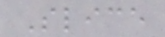Slice
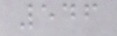546
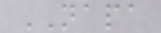NAPA
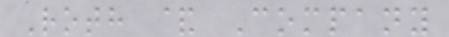Roth & Company
